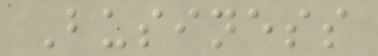Business
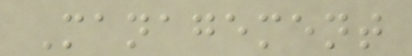Management
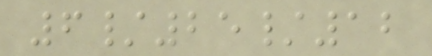6/25/12
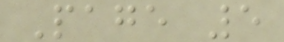Page 5
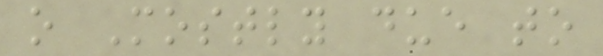o Mostly due to
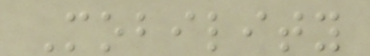Mobility
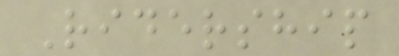Ridership
